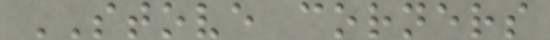STOVE corners
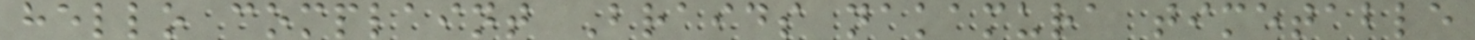hello complaint Braids nakamura timetable
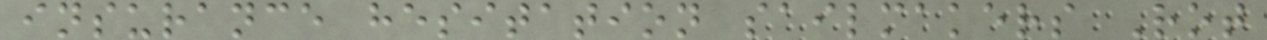insurance hesitation sailmakers Rot
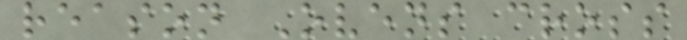reason Ovens cross
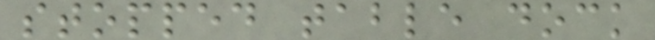stopped table dock
